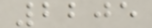2205
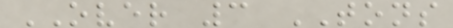OVER 3 TONS
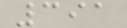391
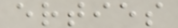erties
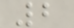2
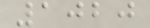1020
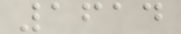1614
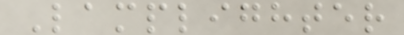Lamplighter
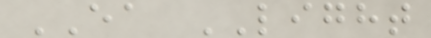EA LIGHT
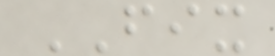FIX
